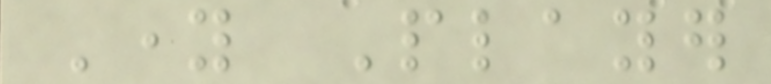Young Player
